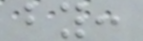by:
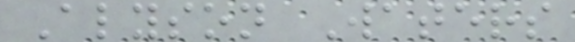Alyson Waters
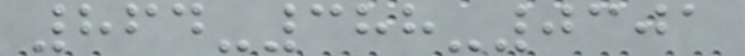864-388-0301
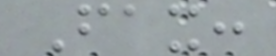Fax:
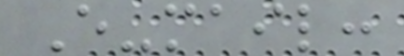E-mail:
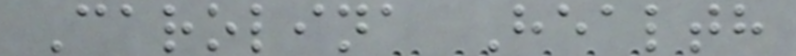Carolina Health
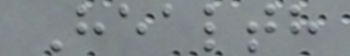Health
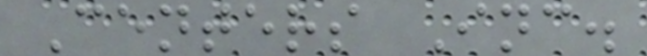Centers Inc.
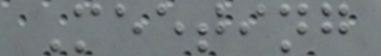Meeting
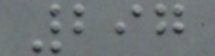297
